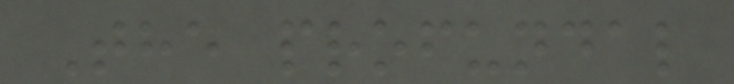The profundal
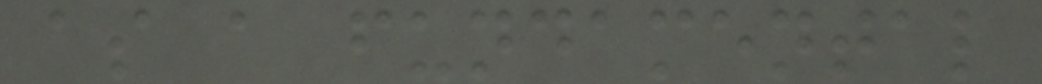as a fundamental
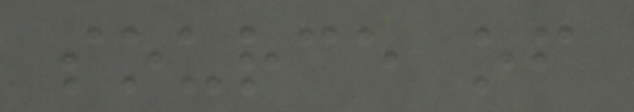source of
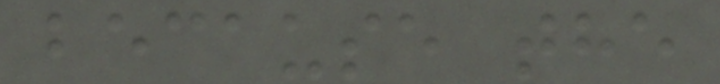because the
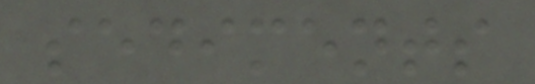sediments
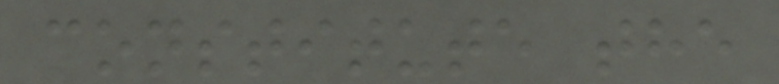constitute the
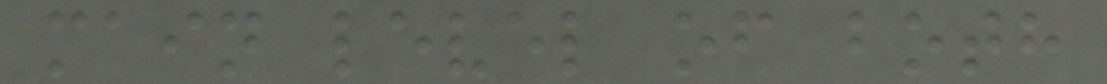main level of both
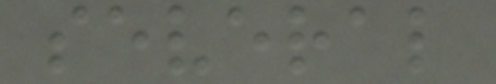several
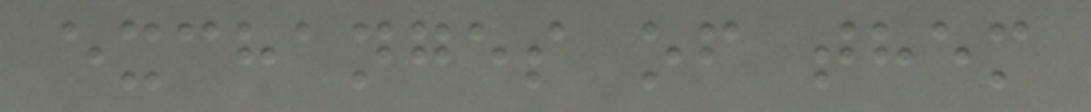exchanges of them
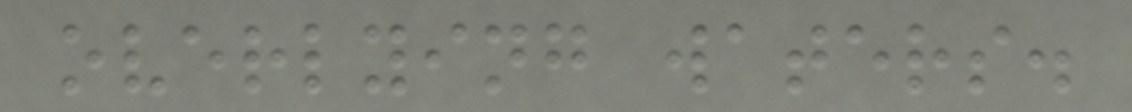overlying waters.
